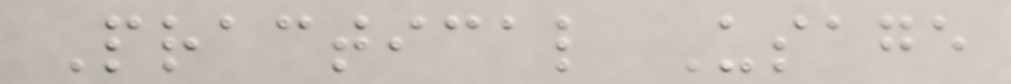Practical Usage
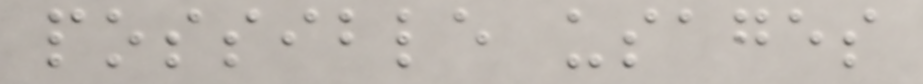possible usages
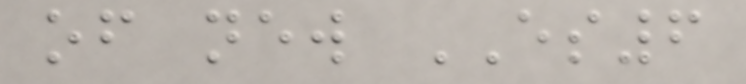of new ES6
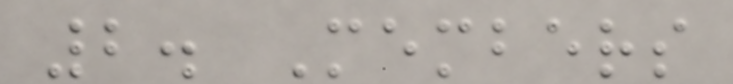2. Members
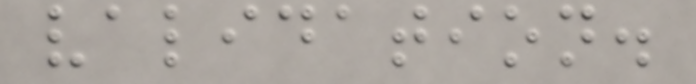validation.
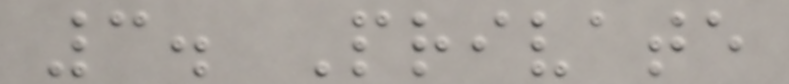3. Private
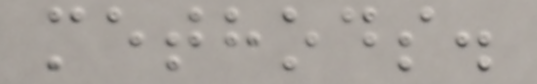methods.
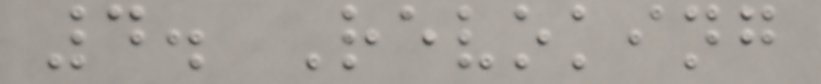4. Revoking
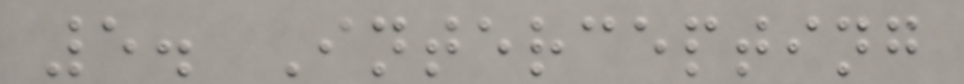5. Intercepting
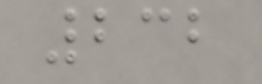232
